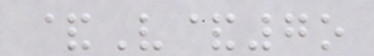&V&7o
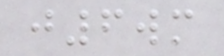j6wm
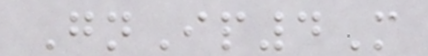GnIp4M
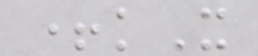+kX
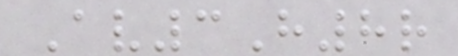Av3H8r
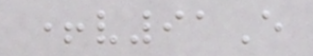+v91E
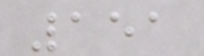151
